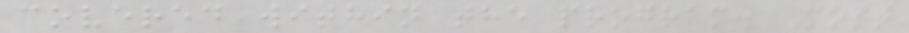covered within the program. Most
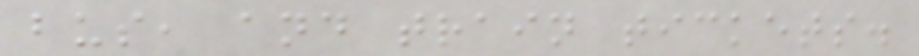bus, and train tickets.
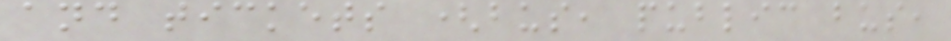and tickets (bus, public bus,
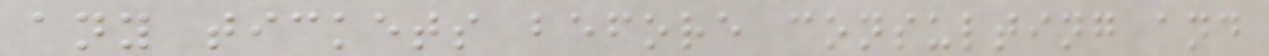any tickets before consulting and
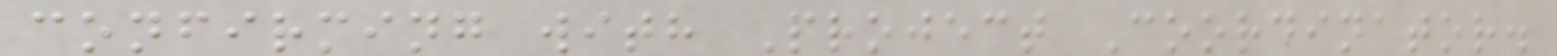confirming with Project Coordinator.
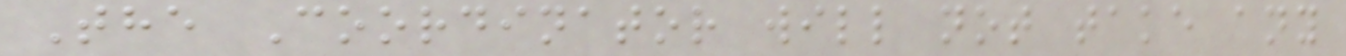The Coordinator will not take any
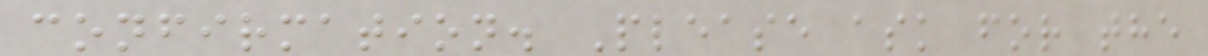confirmation. Please ask for the
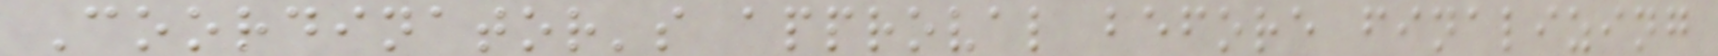Coordinator's approval before finalizing
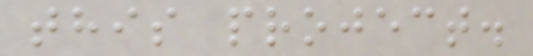this project.
